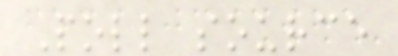Poll source
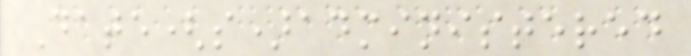Date(s)administered
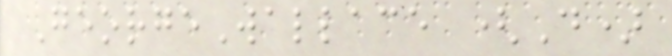GeorgeWallace (D)
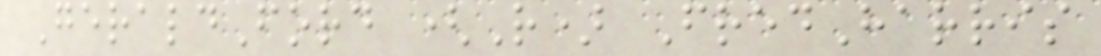GeraldFord (R) FredHarris
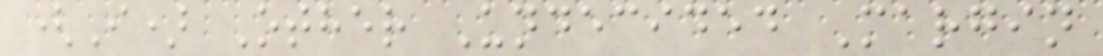(I) Other Undecided Margin
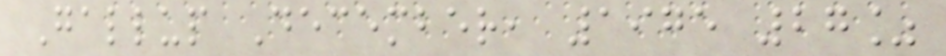Gallup December, 1975 27%
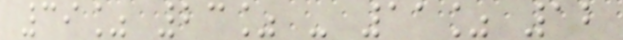39% 23% - 11% 12
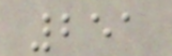251
